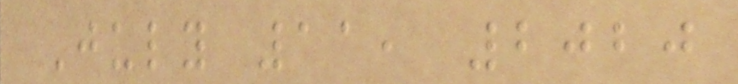July 11, 2020
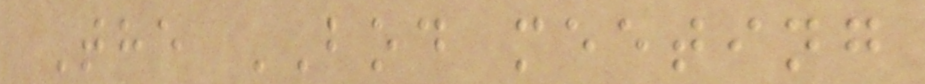The BOD meeting
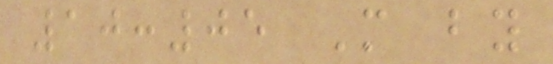10:05 M by
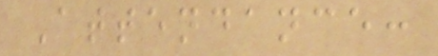Attendance:
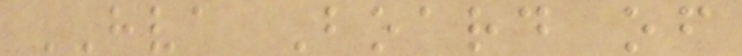HVA Board of
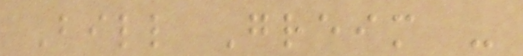Bill Greim -
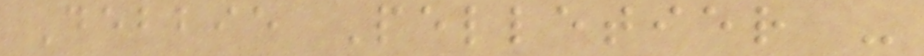Debbie Pelletier -
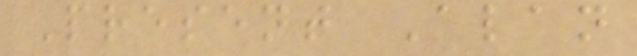Present Alan
